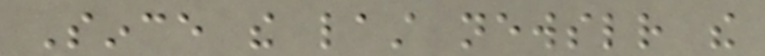Since the last newsletter the
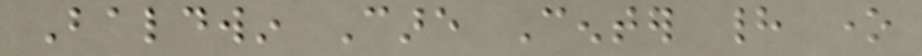Baldwin Care Center had one
